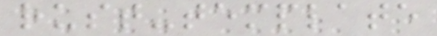rust-template
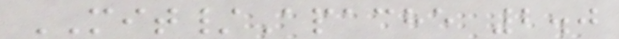MIT/Apache 2.0
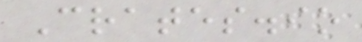Crates.io
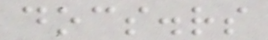docs.rs
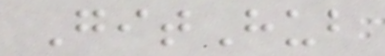GitHub
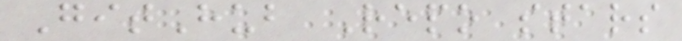GitHub Repo stars
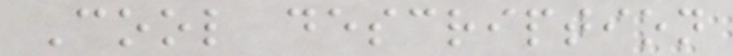Cool description
